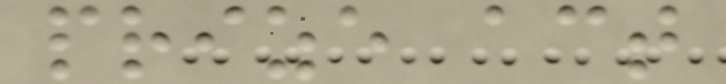prize act
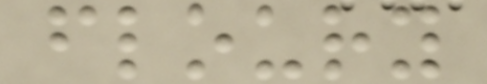floury
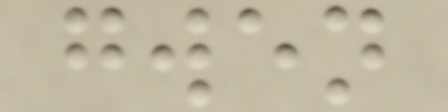gwen
